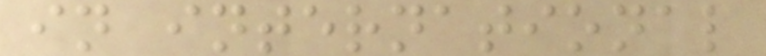in international
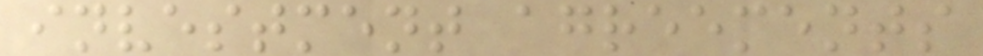investment agreements
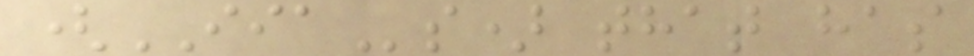(IIAs) that has
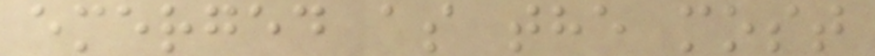emerged as the most
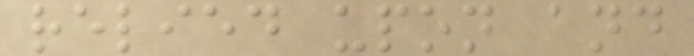relied upon and
